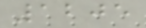1205
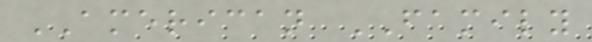AMERICAN FAMILY
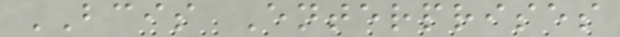BCIS Enterprises
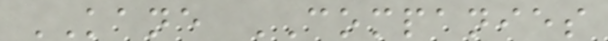KANE COMPANIES
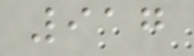917
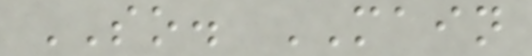SO. MAIN
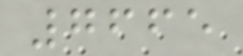7665
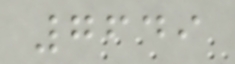7649
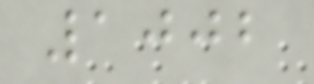1002
